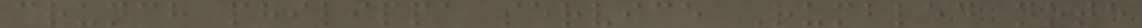crunch philippa service Rumbled note
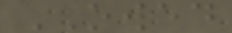OWED
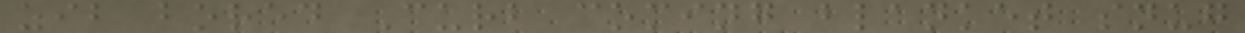zib bored Curb coming blanket snug
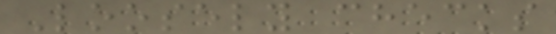Loosely checks
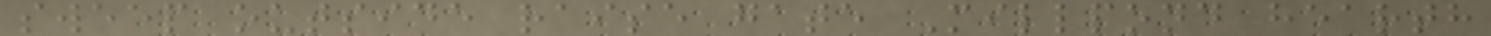sweep outside raise gate Millpond hearth
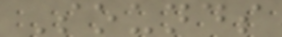Sounds
